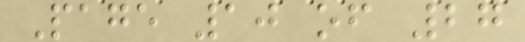Page 10 of 27
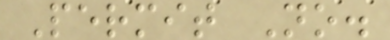Permit No.
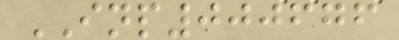INP000676
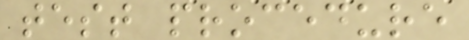test procedure
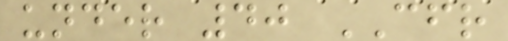under 40 CFR
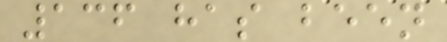136 has been
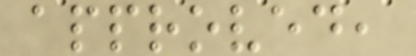approved,
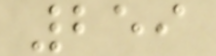259
